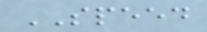SPEED
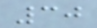30
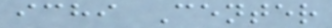ichi Center
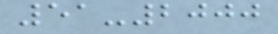51-2000
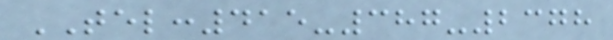TEL:415-387-2378
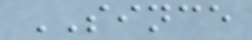SINCE
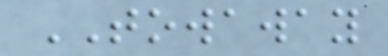TOWAWAY
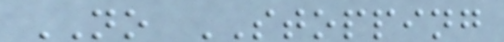NO STOPPING
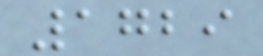1729
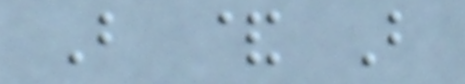B & B
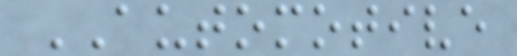AUTOMOTIVE
